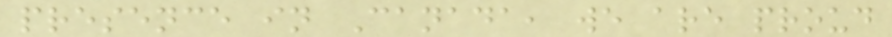presence in Canada, we are proud
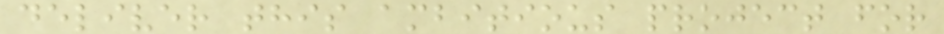deliver this ambitious project for
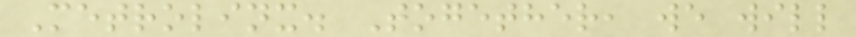Metrolinx. Together, we will
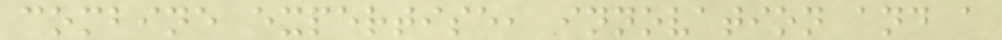combine expertise, innovation and a
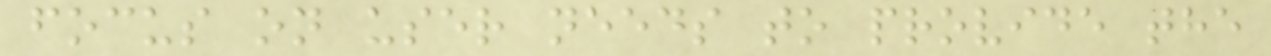focus on user needs to provide the
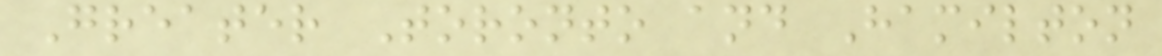Greater Toronto and Hamilton
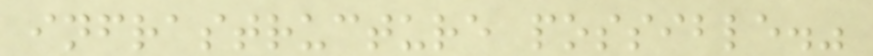infrastructure possible."
